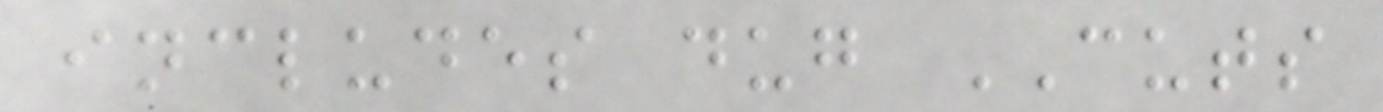includes dug CUTS
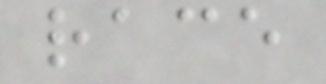race
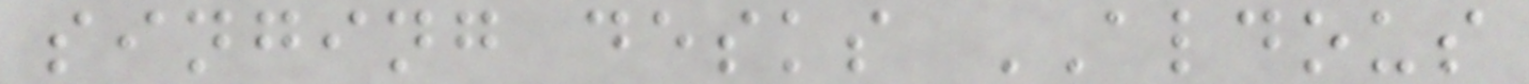singing desks ALDOUS
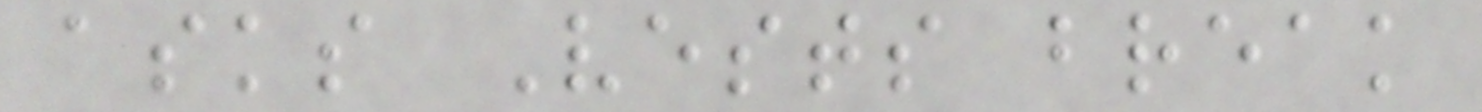asks Vests break
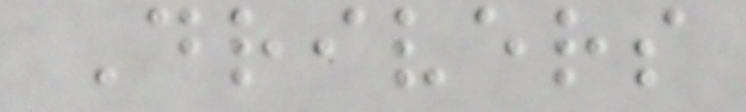Drivers
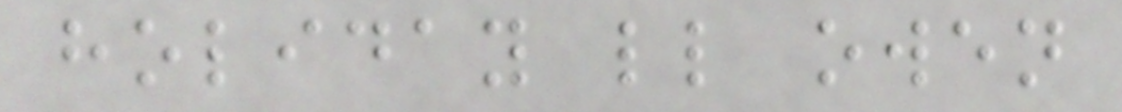holiday ll owen
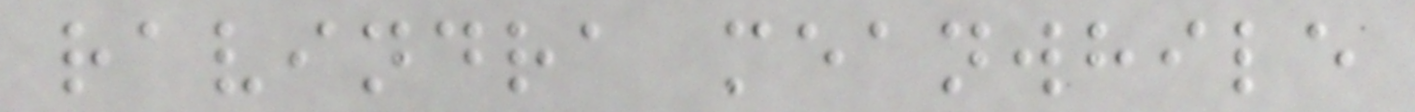ravindra meanwhile
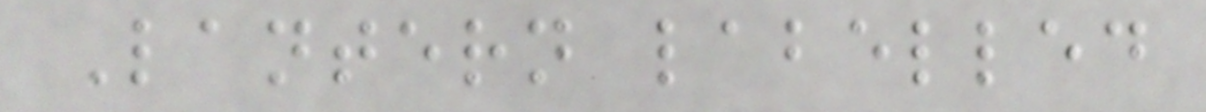Lantern labelled
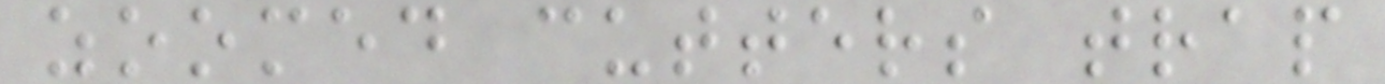zoomed cutters trap
